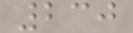230
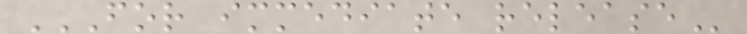FOR IMMEDIATE RELEASE
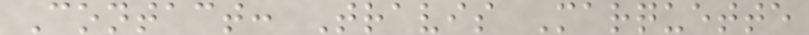Contact: Travis Marquette
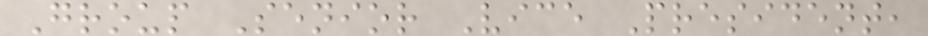Group Senior Vice President,
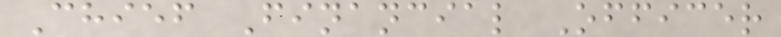Chief Financial Officer
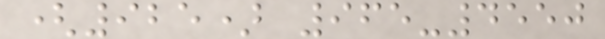(925) 965-4550
